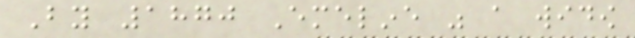By 1870 Emeline was a widow
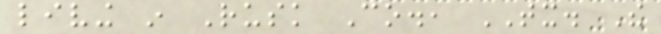living in Rusk Co., TX. The
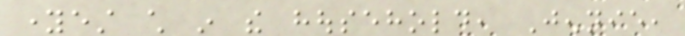youngest child in the household, Jennie,
